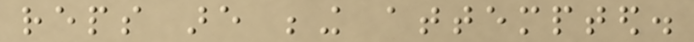reps are being attempted.
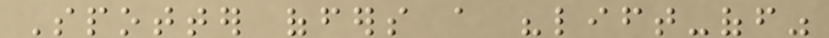Spotter offers a "lift-off"
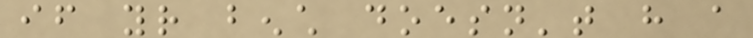if your bench doesn't have a
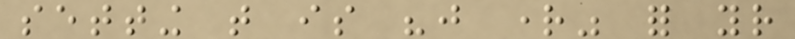setting that is "just right" for your
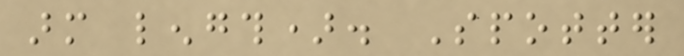arm length). Spotter
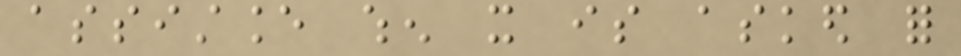assistance when it is asked for
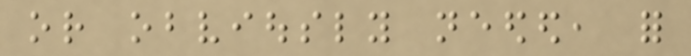or obviously needed, for
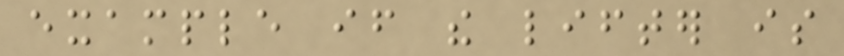example if the lifter is
